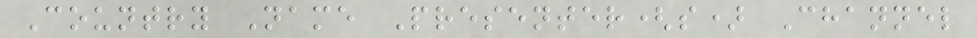Country Name Presenter(s) Channel
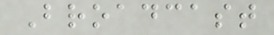Broadcast
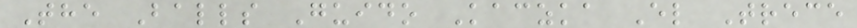The Balls Guido Kaczka El Trece
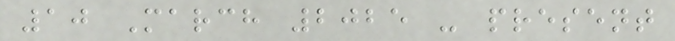10 March 2025 - present
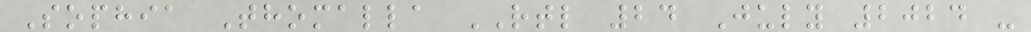Sophia Thomalla RTL 24 July 2024 -
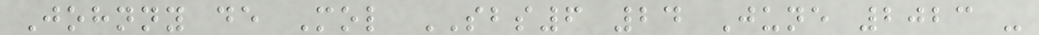Johnny de Mol SBS6 24 June 2023 -
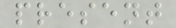present
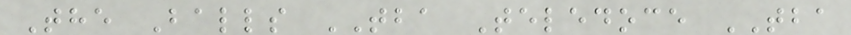The Balls TBA Teledoce TBA
